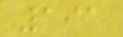191
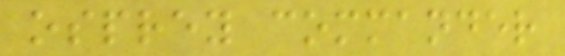osprey commander
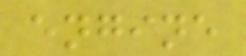engine
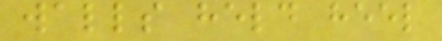walls held heel
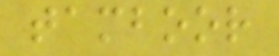tamboor
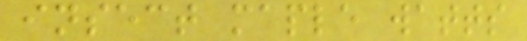insect maple watts
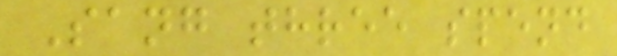Sang three spend
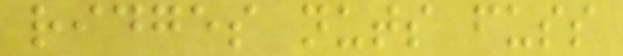ridges nuts fuss
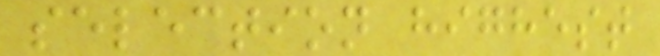selection highest
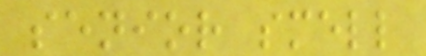senior smell
